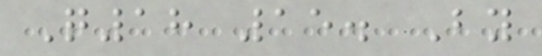Q18 15. By
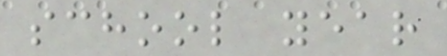school year
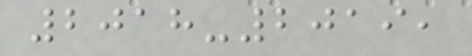2018-2019,
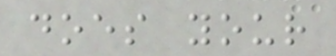does your
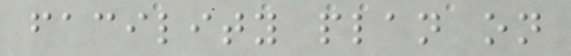facility plan on
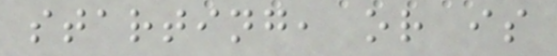starting, or is
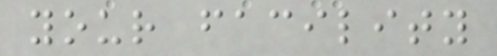your facility
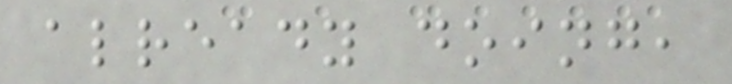already doing,
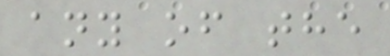any of the
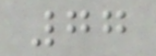77
